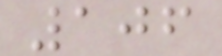106
